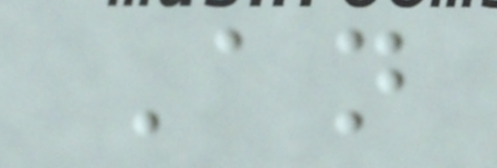An
